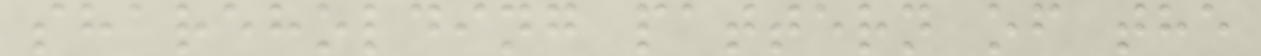shareholding pattern of the
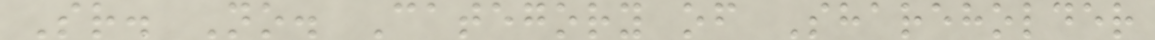Sr. No. Category of Shareholder
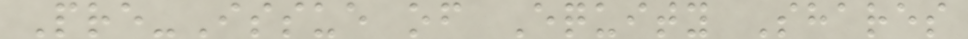Pre-Issue of Equity Shares
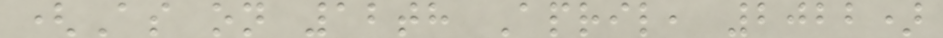(As on 12th April, 2022)
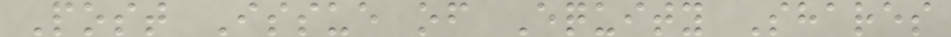Post Issue of Equity Shares
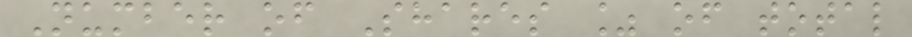Number of Shares % of total
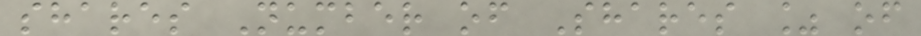shares Number of Shares % of
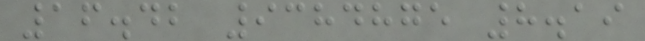16.42 9384875 8.19
